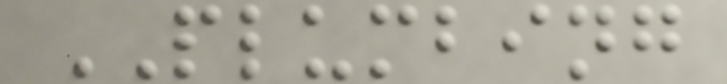PLUMBING
